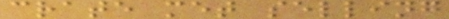crate met selling
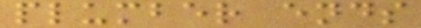plumber ends
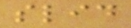slid
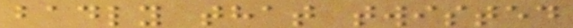badly that twisted
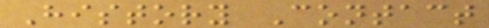History Contact
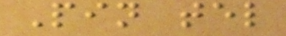Pin tel
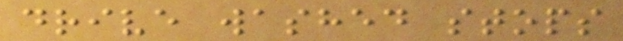drive washed stops
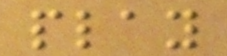play
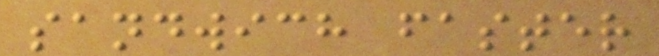sandwich faster
